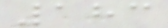183
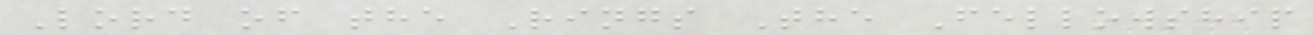Lord of the Rings The Fellowship
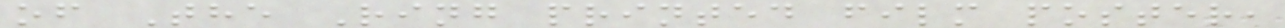of The Ring printed film poster,
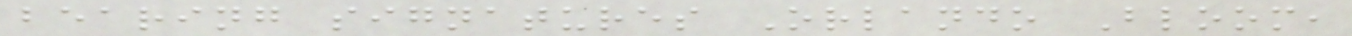bearing signatures Orlando Bloom,
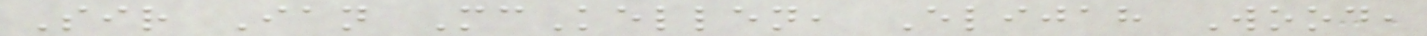Sir Ian McKellen, Elijah Wood,
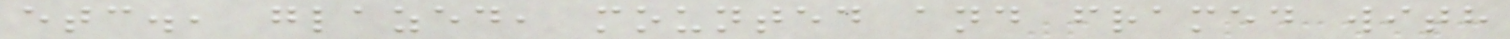etc., glazed, mounted and framed with
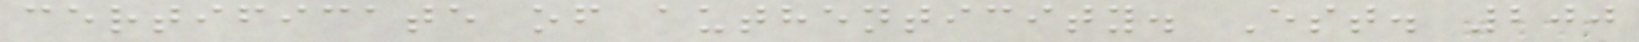certificate of authenticity. Est. 200
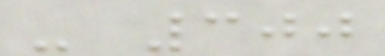- 300
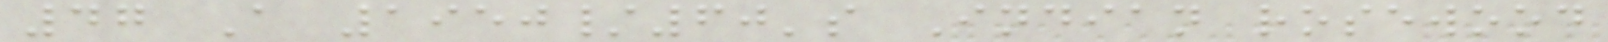47 A 1950/60's Indian rosewood
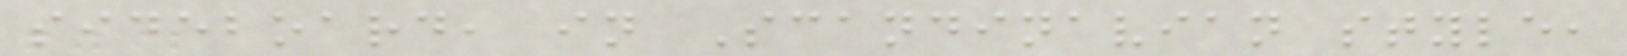sideboard, in Scandinavian style,
